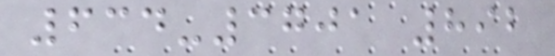634-3701 892
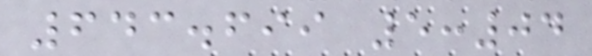643.699 5:04
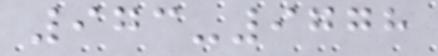973-9778
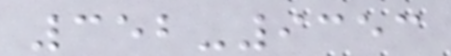352-9353
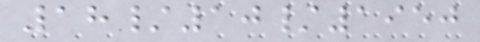18/10/1950
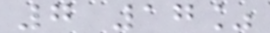7 17%
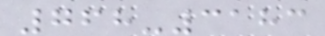768-3183
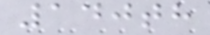140th
